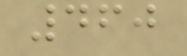460
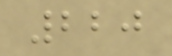220
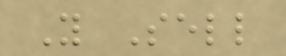You Sell
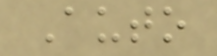Auto
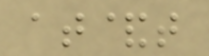at&t
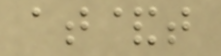at&t
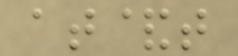at&t
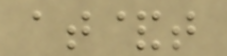at&t
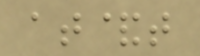at&t
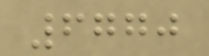6770
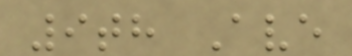9th Ave
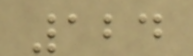124
